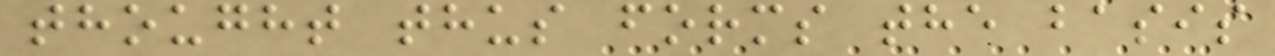thought thus forms the basis
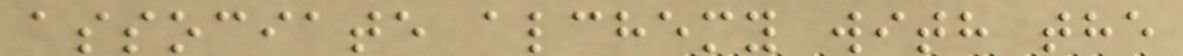associate alchemy with the
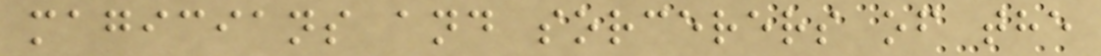magicians and sorcerers of the
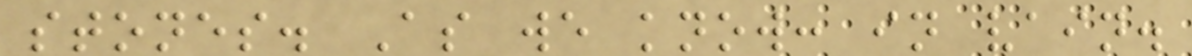stones. As we know: in vain.
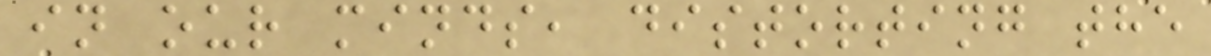in our minds, distorting the
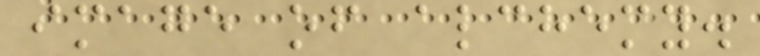image of alchemy.
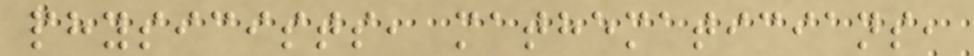physicists, mathematicians,
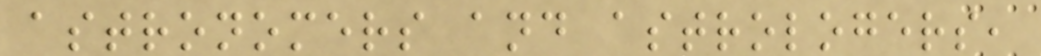astronomers and astrologers,
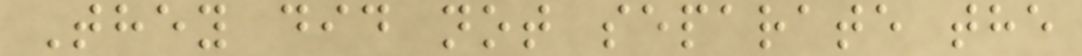They did not separate the
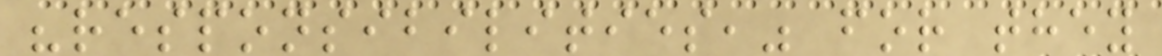"responsibilities," for they
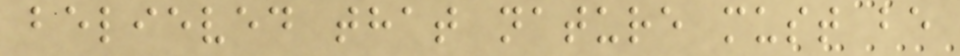believed that nature must be
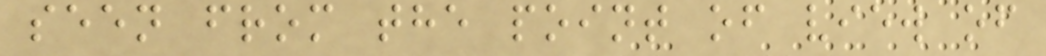seen from the point of view of
